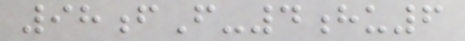98fF-4hu6
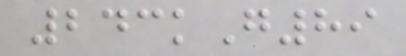243kG89
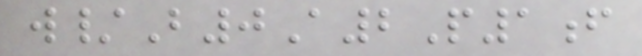w/B0A2P1f
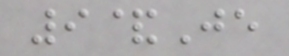9&Je
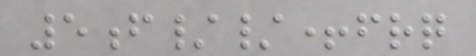5f//+frq
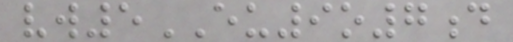vw5EU9o7d
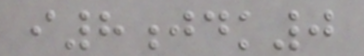i8jdk0
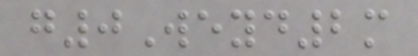g0Weyd2m
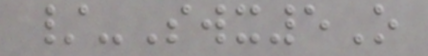/-Swx5O
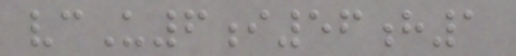vcU6i56h1
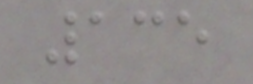135
